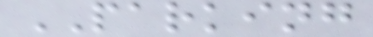PARKING
